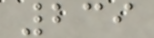239
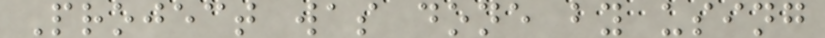Project was done by using
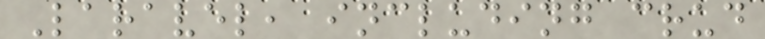Laravel, including crud
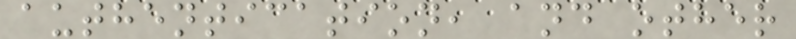authentication, and other
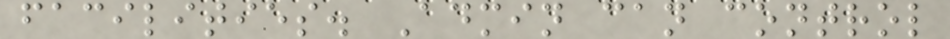facilities. Admin can control
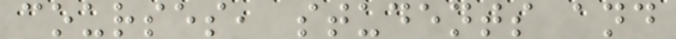courses, students and
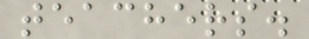teachers.
